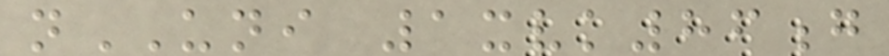nUNI 1xvk86g
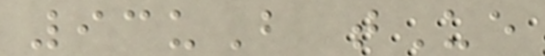93uB tUe
